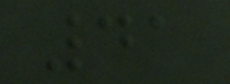41
